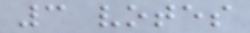3 votes
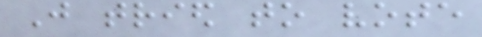Just tried to vote
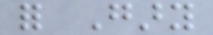for Gary
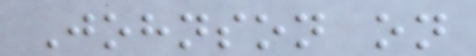Johnson on
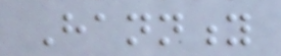Hannity
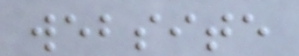website
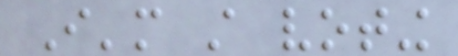I'm still voting
